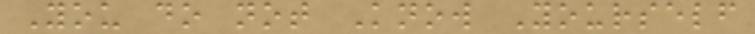You do not Know Yourself
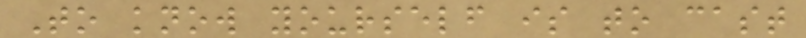To know yourself is to cast
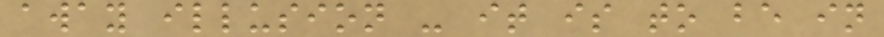away illusion - it is to be in
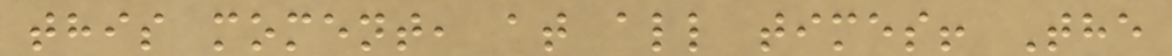this moment, at all times! The
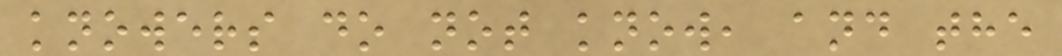knowers do not know, and the
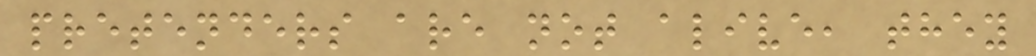pretenders are not alive, they
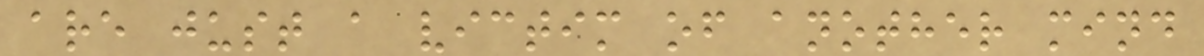are just a victim of another mind
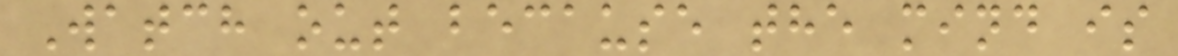Watch out because the mind is
